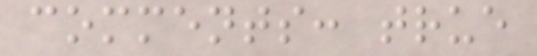comments: true
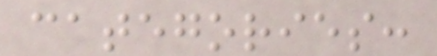categories:
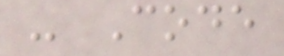- Code
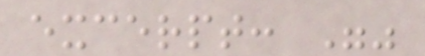excerpt: ""
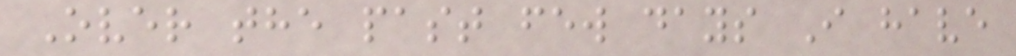Over the past few days I have
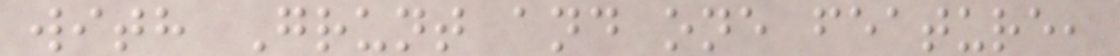with Grunt and one feature,
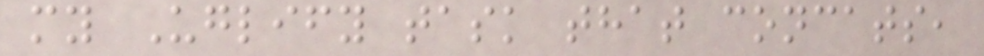my Uglify task that concats,
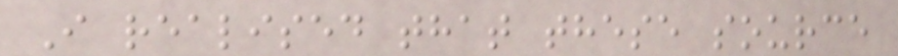I realised that these source
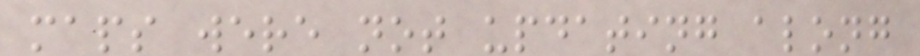maps were not updating along
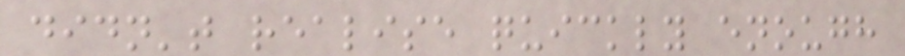didn't realise quickly enough
